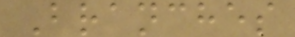Branches
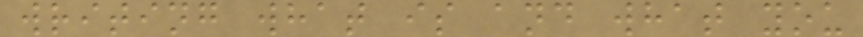writing what is and what you
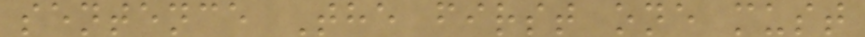sentence The first one must
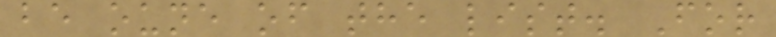be oune of the list. For
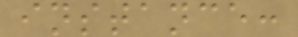instance:
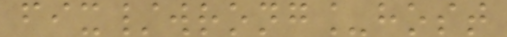fix/wrong_host
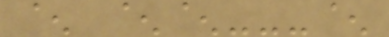^ ^^---^
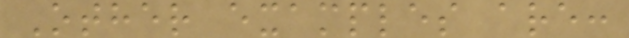Other examples are:
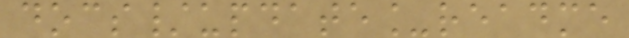docs/update_readme
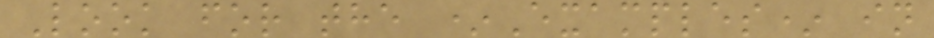Look for the *Examples* in
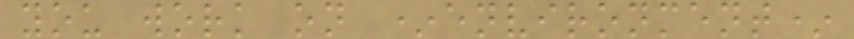you work on *environment*
